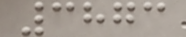3873
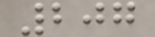207
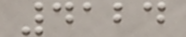4124
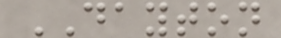DAYTON
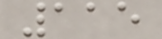115
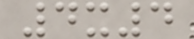4x4
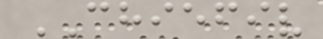CHIEFIV
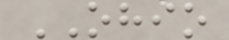OHIO
